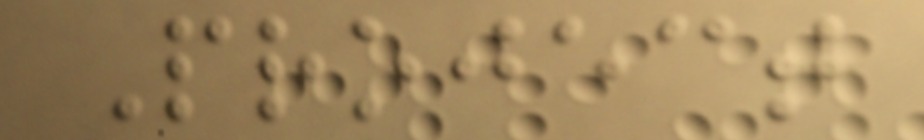Project
